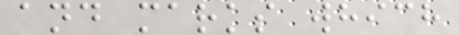and marks which
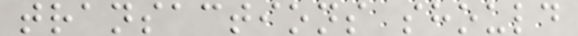transactions should
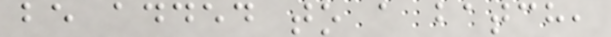be added to a batch,
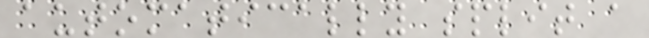automatically split a
